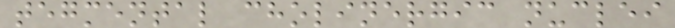tegmental cholinergic nuclei
